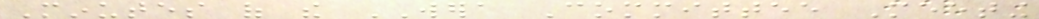Minutes of the WERA Committee Meeting
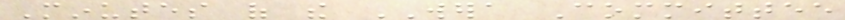Minutes of the WERA Committee
